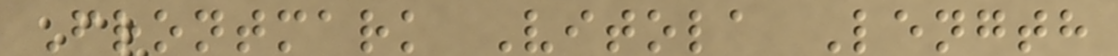Frontmark Vitola Length
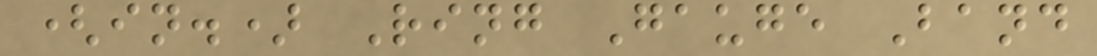(in.) Ring Gauge Band
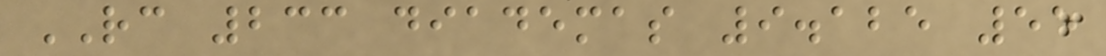RC 233 diademas 9.125 55
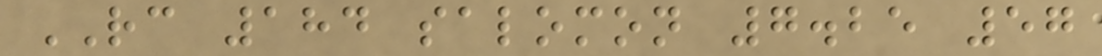RC 184 salomon 7.25 57
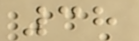38
